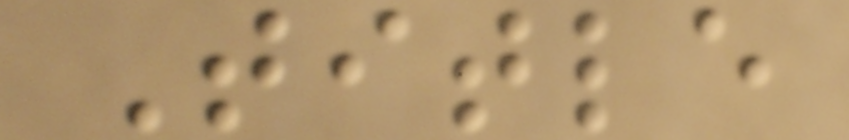Title
